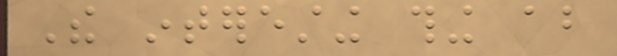The interesting thing about
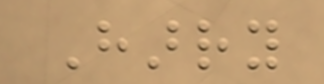Harry
